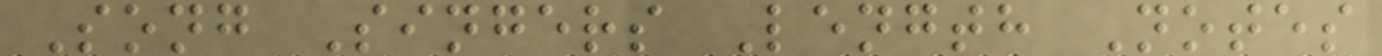Song Singers Length Notes
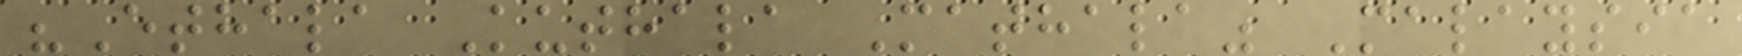"Ethala Kuthala Mathala" Malaysia
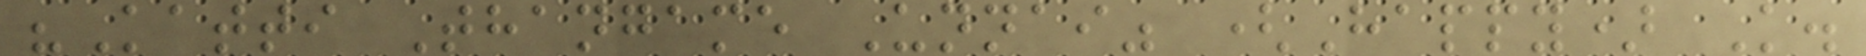"Katti Thangame Unnai" (Happy) K.
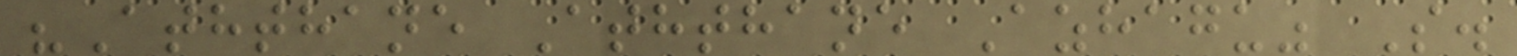"Aththane Aththane Azhagu" S.
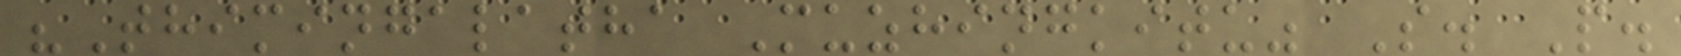"Thimingalatha Muzhingkitu" S. P.
